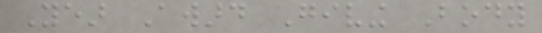Year Award Giving Body
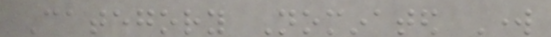Category Nominated Work
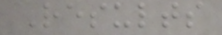Results
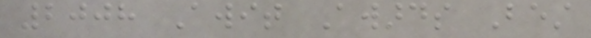2008 Awit Awards Best
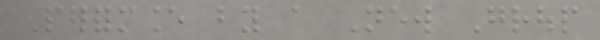Performance by a New Group
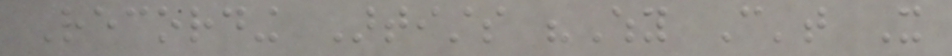Recording Artists "Why Can't It
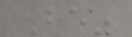Be"
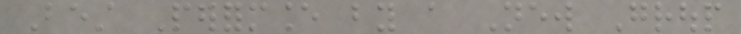Best Performance by a New Group
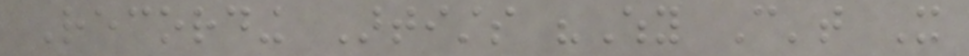Recording Artists "Why Can't It
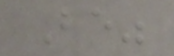Be"
